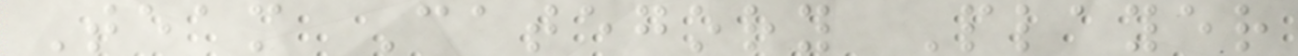Team Category Player
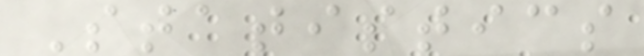Statistics
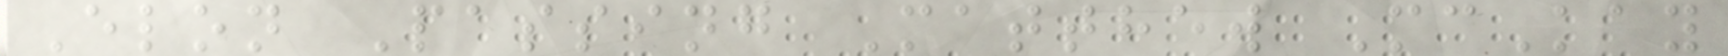Elon Passing Matthew McKay
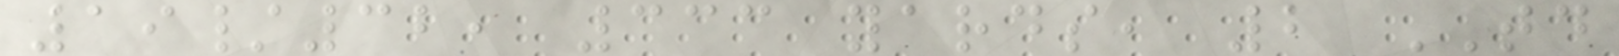19/32, 333 yards, 2 TD
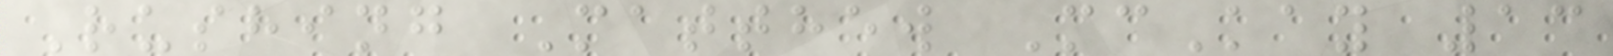Rushing Matthew McKay 13
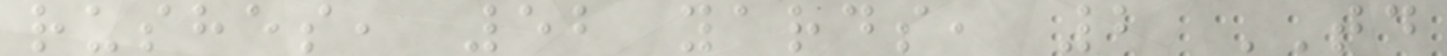rushes, 52 yards, 2 TD
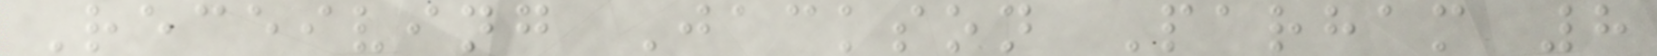Receiving Jackson Parham 8
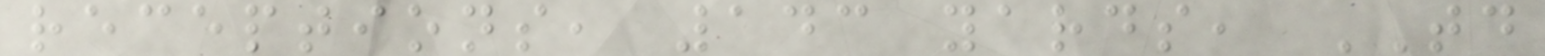receptions, 143 yards, TD
